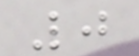0
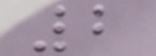2
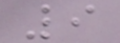9
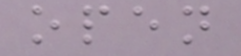open
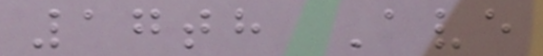17th Ave
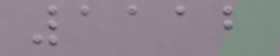1112
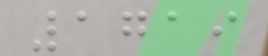1719
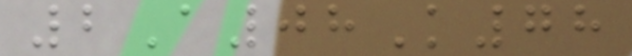2A08K78
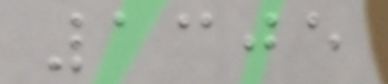1305
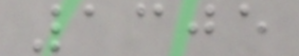1305
